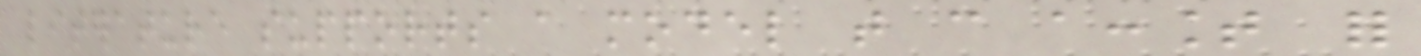literature supports a model that can account for
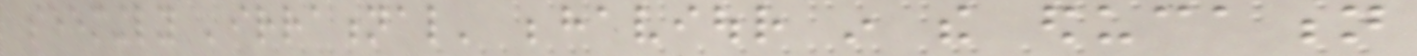seemingly 'irrational' behaviour in the education
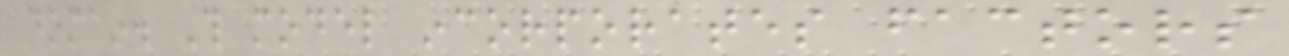domain. This model incorporates factors
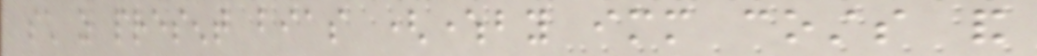such as present bias (whereby immediate costs and
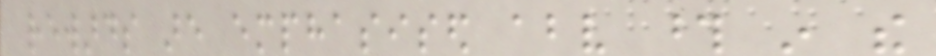rewards are emphasised above those in the
